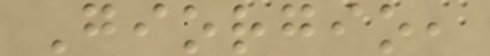Giorgio,
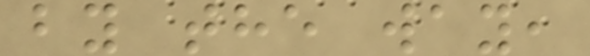by the way,
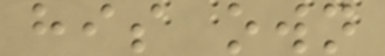his own
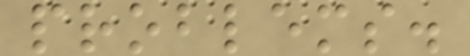problems.
